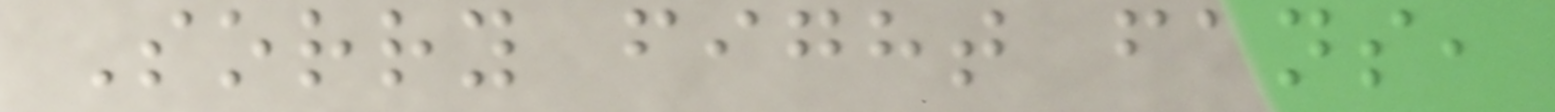Sorry fight fans,
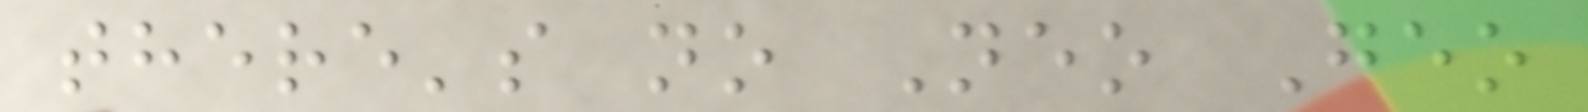there's no Neo Geo
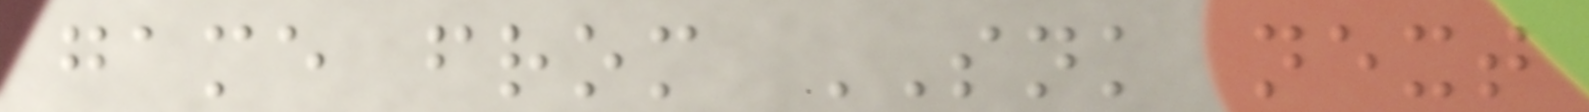game from SNK next
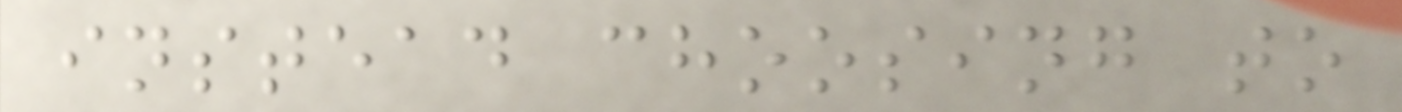instead choosing to
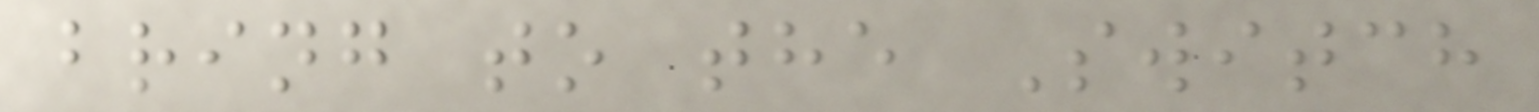bring to the Switch
